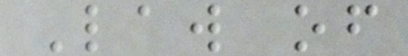Law of
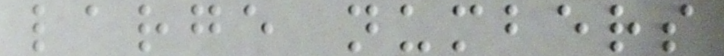large numbers
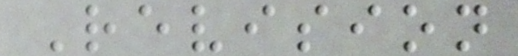Revision
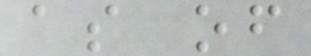as of
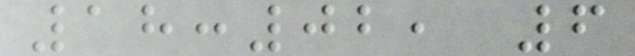18:02, 6
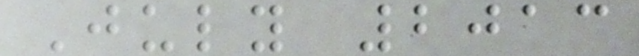July 2013
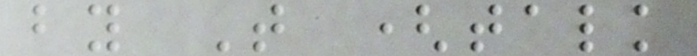by T (talk
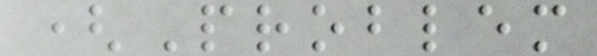(Problem
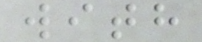with
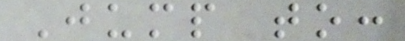Jump to:
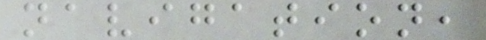navigation,
